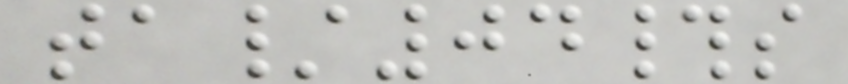ta/04#s
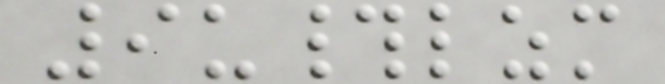9u#lzm
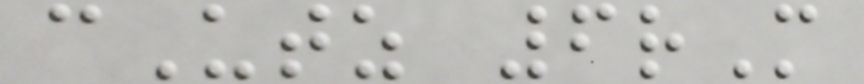cUtz 6rM
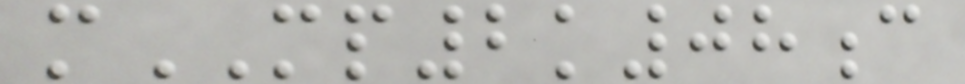mMP2k08c
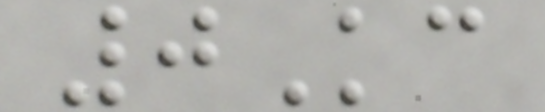0Kc
